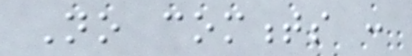No comments :
